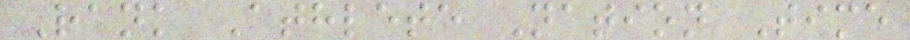Rank Athlete Nation Time
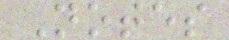Notes
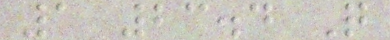1 23.4 Q
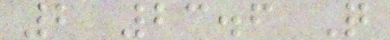2 23.6 Q
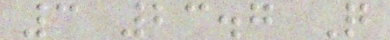3 23.7 Q
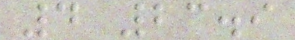4 23.9
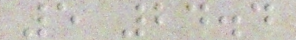5 24.4
